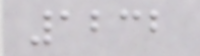1232
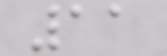11
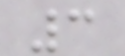3
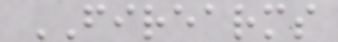FIREARMS
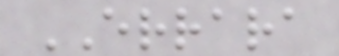ERRARA
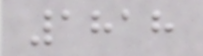1818
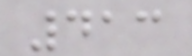413
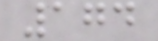174
